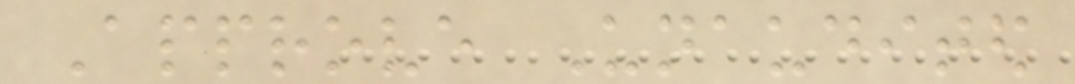Approve Unaudited
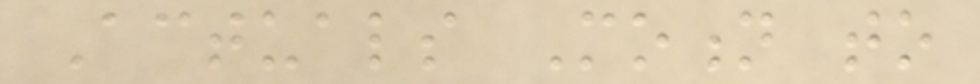Actuals Motion to
